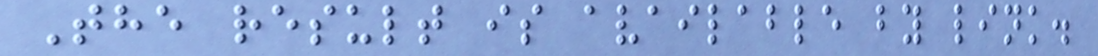The result is available by link.
